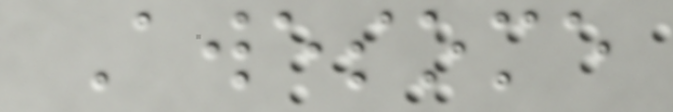Awesome
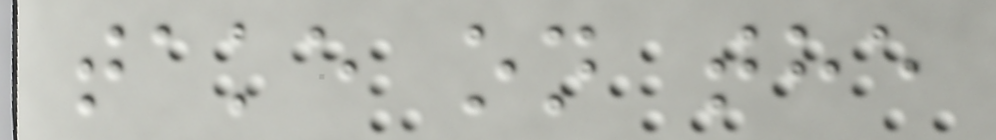take on the
